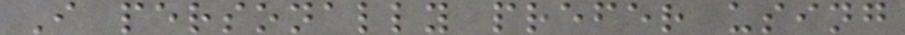I personally prefer using
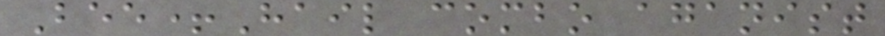Bee+Hail combo aganist
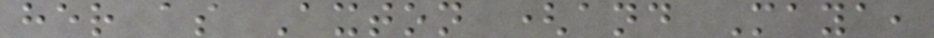her as Axton (and Maya,
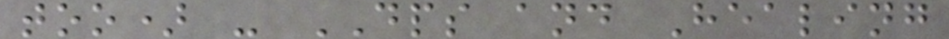too) - DPS and Healing
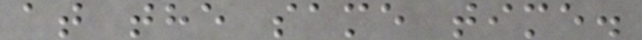at the same time.
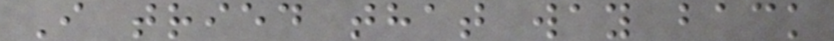I tried that way back
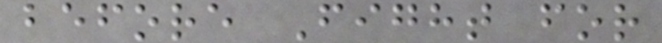before Fight for
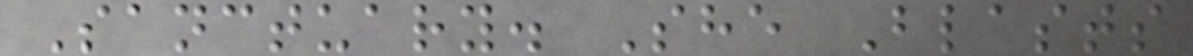Sanctuary. She Blasts
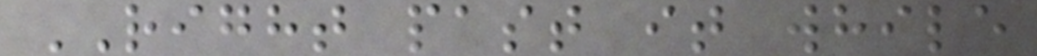RIGHT past it while
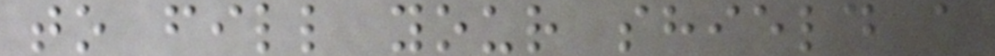to fill your shield a
